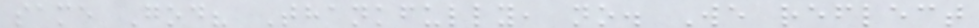same God? Thankfully, no. We reflect
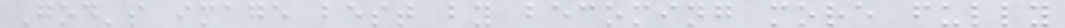God's image best by becoming more fully
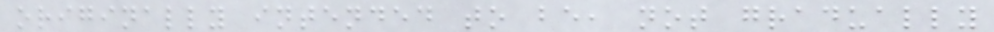originally intended to be, not gradually
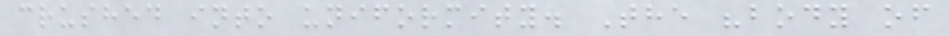crushed into uniformity. The "body of
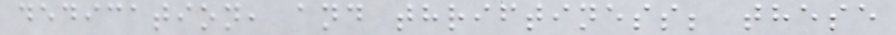dedication, and thriftiness; these
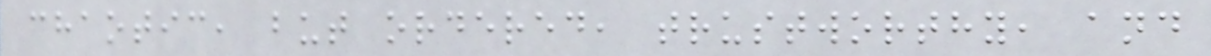chaotic, but ordered, trustworthy, and
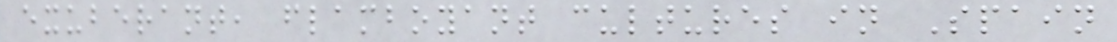exuberant, flamboyant cultures in Spain
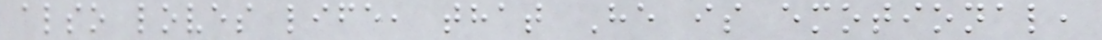also loves life, that He is emotional,
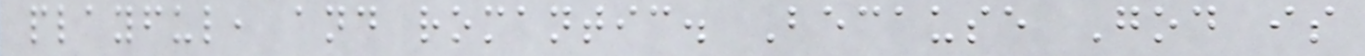playful, and romantic. Because God is
